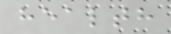health
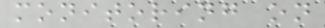monitoring on
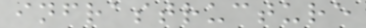infrastructure
